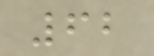62
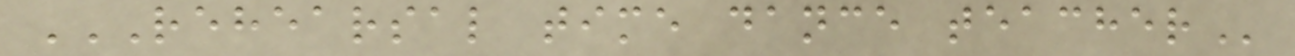REHEARSAL TIME DANCE TEACHER
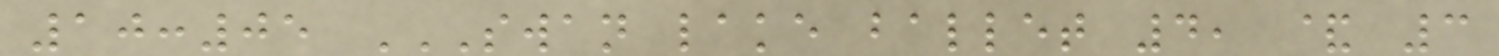10:05 SWAN LAKE BALLET 4, & 3
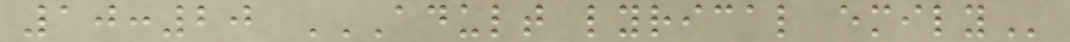10:20 ADULT LYRICAL EMILY
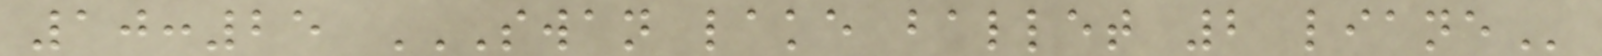10:25 SWAN LAKE BALLET 2 LIANE
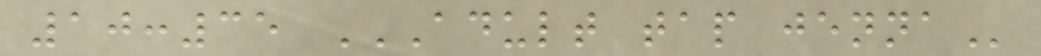10:35 ADULT TAP JENNA
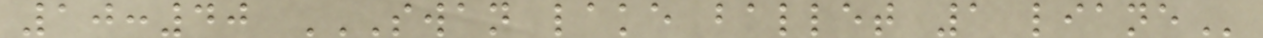10:40 SWAN LAKE BALLET 1 LIANE
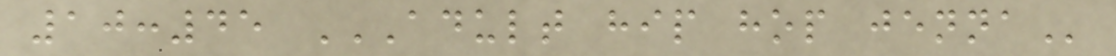10:45 ADULT HIP HOP JENNA
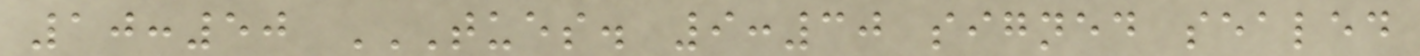10:50 TUES. 9:30 SIGNED SEALED
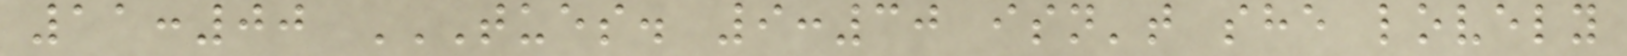11:00 TUES. 9:30 ISN'T SHE LOVELY
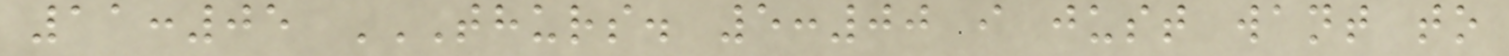11:05 THURS. 5:00 I JUST WANT TO
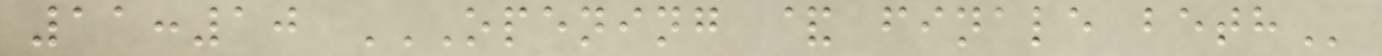11:10 OPENING & FINALE BETH
